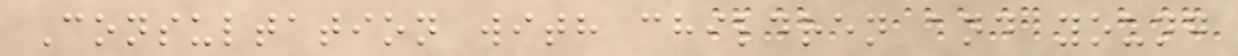Consultation with children and young
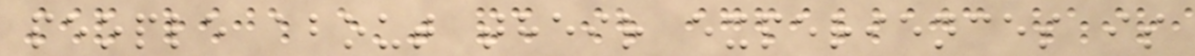people about their experiences is
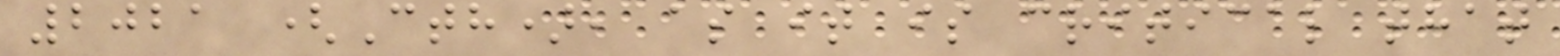2021 (Cth), as it is critical that
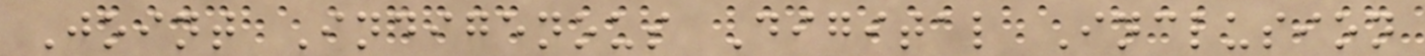Joint Indigenous Digital Inclusion
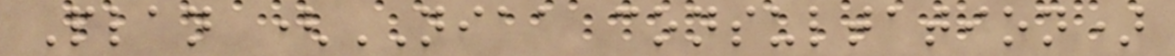Plan (NIAA consultation)
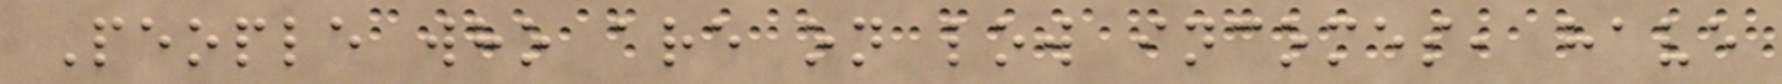People who are on low incomes, have
